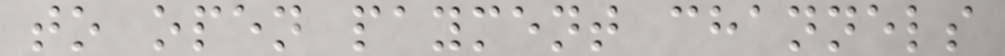to open payment channels
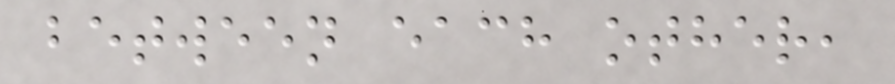between each other,
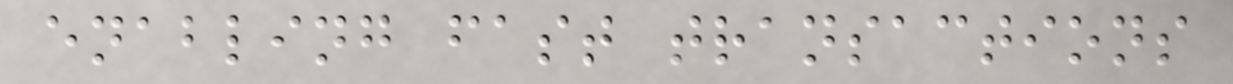enabling fast transactions
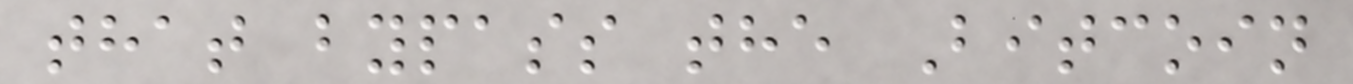that bypass the Bitcoin
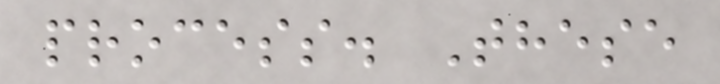process. These
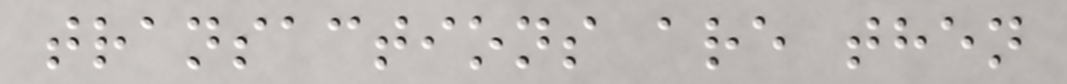transactions are then
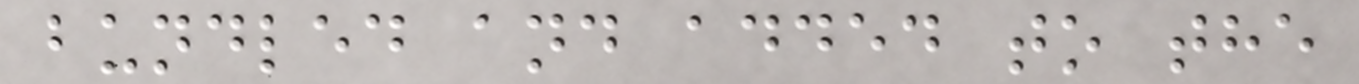bundled and added to the
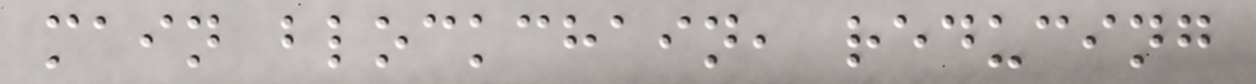main blockchain, reducing
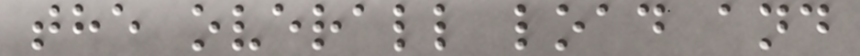the overall load and
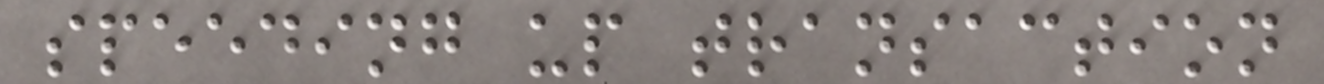speeding up transaction
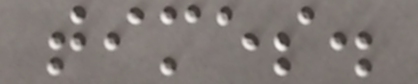times.
